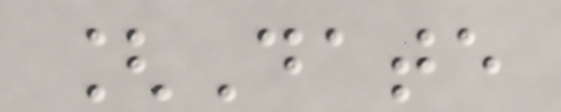[Date
